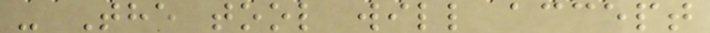- The tool will accept
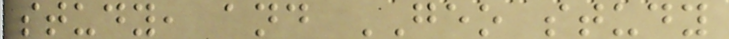study, and GEO study
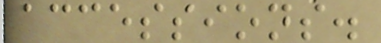accessions.
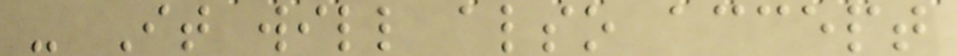- It will also accept
